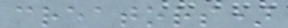creators)
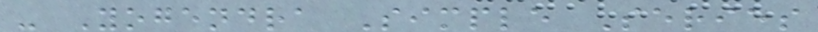- Yogendra Simple Series
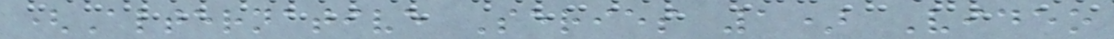(Alternative Series 1) Video
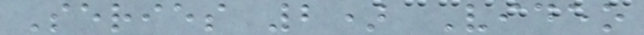Series 2) Video
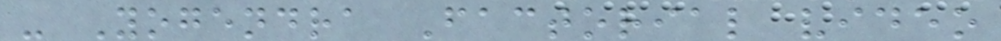- Yogendra Factorial video
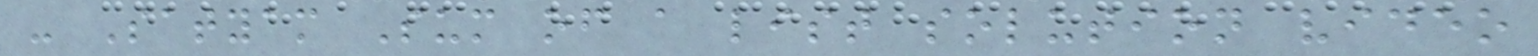- Satyam Sum of a list solution video
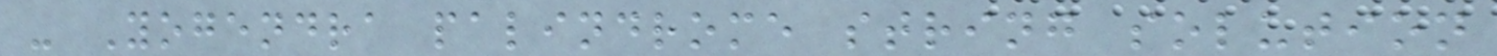- Yogendra palindrome string solution
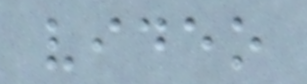video
